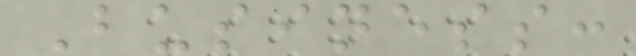Business:
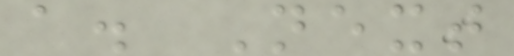a. Next
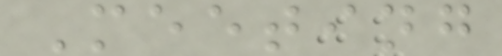Meeting
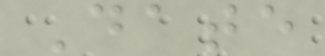Date
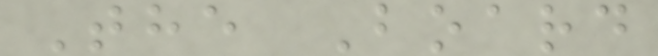The Board
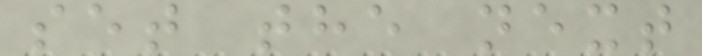set the next
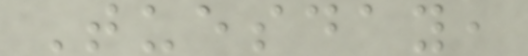Tuesday,
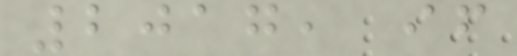2017, if
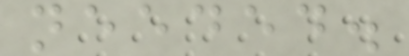needed.
